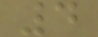4
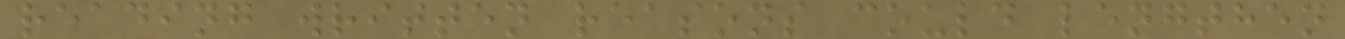reading written reasons could lengthen
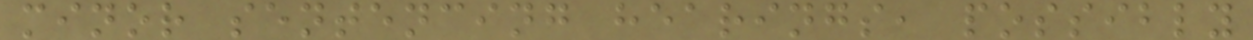minor sentencing hearings, possibly
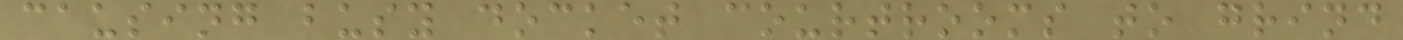causing busy docket courtrooms to grind
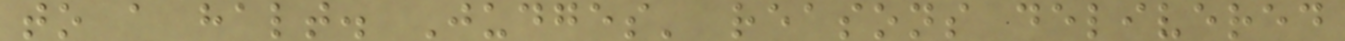to a halt. Judges' reasons delivered
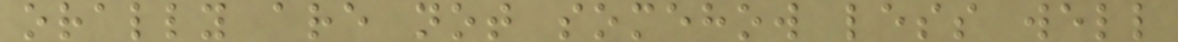orally are not somehow less well
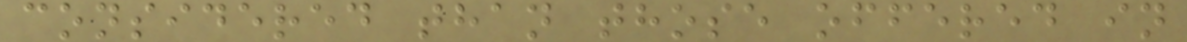considered than those offered in
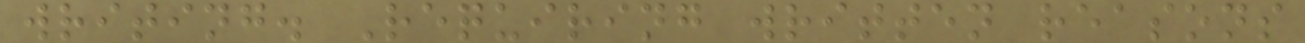writing. Requiring written reasons
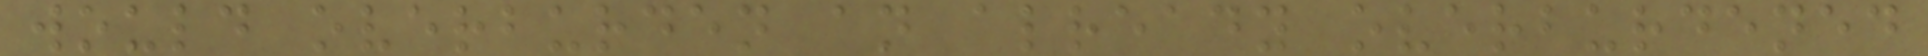would overburden an already overburdened
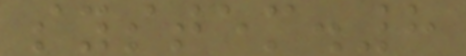system.8
